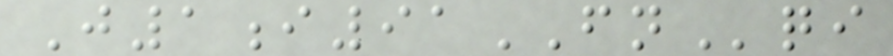J1i91FNqi
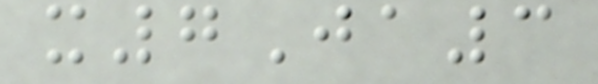x7Ja3
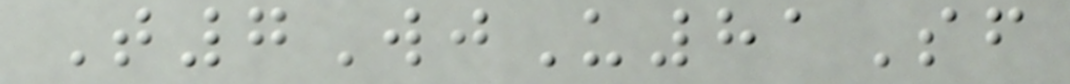T7WjU81Sf
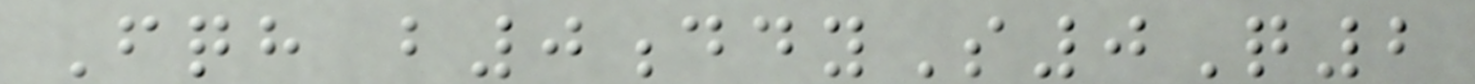Fqh b0ddyS0Q2
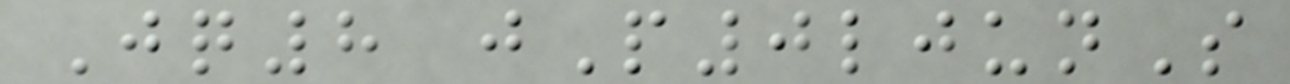Jq8 jP0ljunS
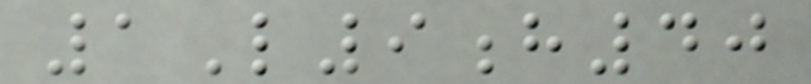1L9h40
